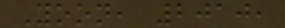Yoon, 2010,
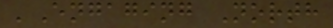'Engaging North
